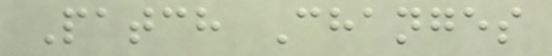Patch Changes
